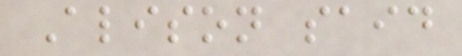Alison said
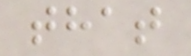that
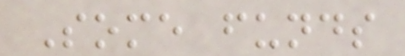Some funds
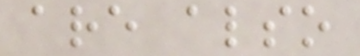are also
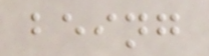being
